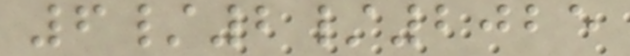6/2/2025
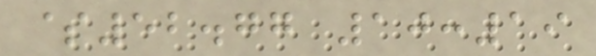$52.77 10:19
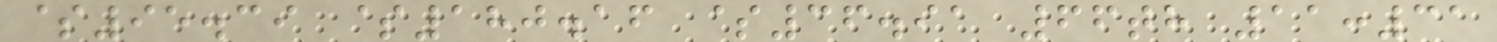$95.39 $180.16 $36.91 66th 11:31
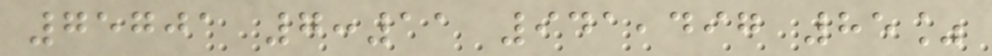75701 7:11 941,497 85%
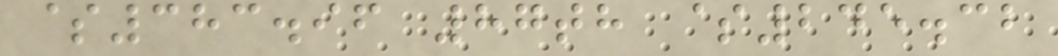$383.96 87th $245.32
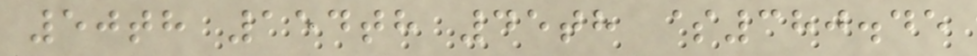50th 154th 45th $380.45
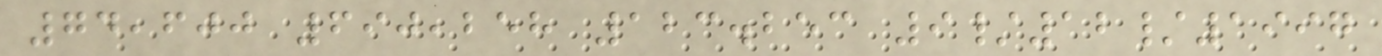74,600 690,258 123.253 9/12/1997
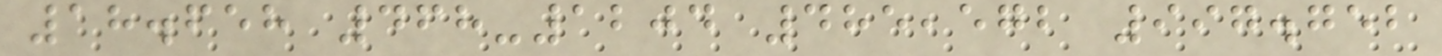18.658 468-1204 485,572 997.752
